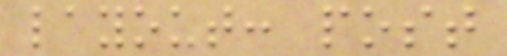layout: post
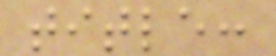title:
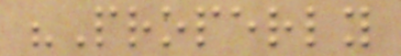"Properly
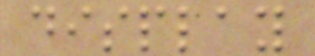display
